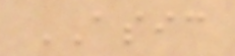ASIC
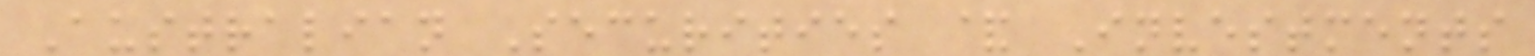Australian Securities & Investments
